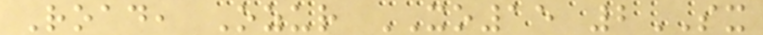Road, Ozur XO15 2SX
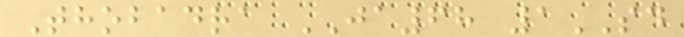Thobadra JA68 1SD
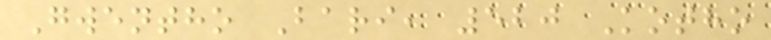Gwentho Bari, 520 Kotho
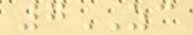7ZC
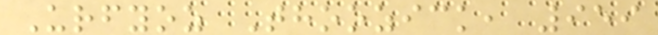Urfyoz Thoozick, 959
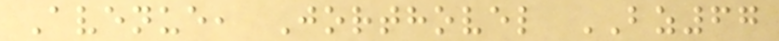Avenue, Jorthovel BZ67
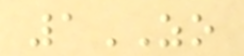1ZO
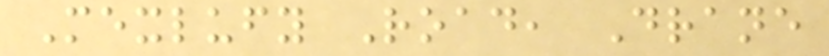Mexlufy Road, Drane
